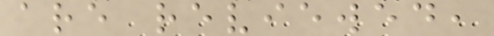are reviewed,
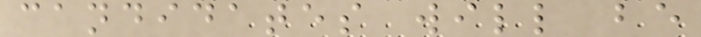candidates will be
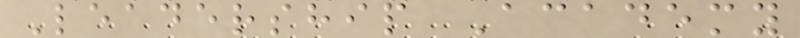Leadership Academy
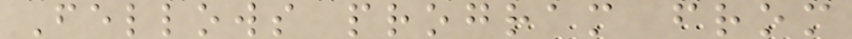Fellows program from
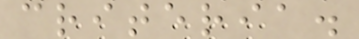criteria.
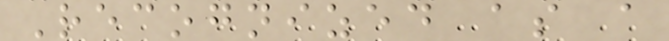Recognized as a
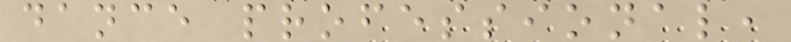dance professional,
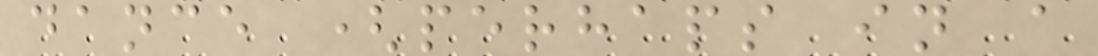dance (perhaps in a
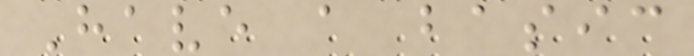Have a basic
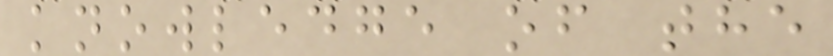knowledge of the
